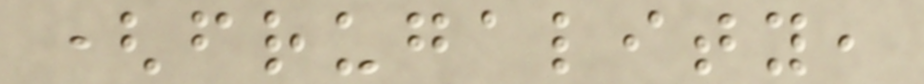(frugality,
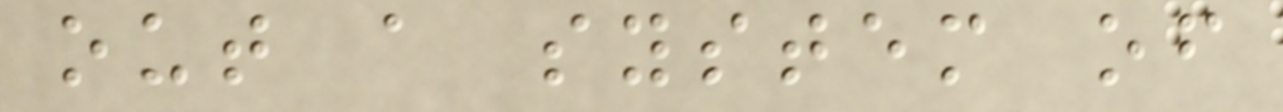out a system of
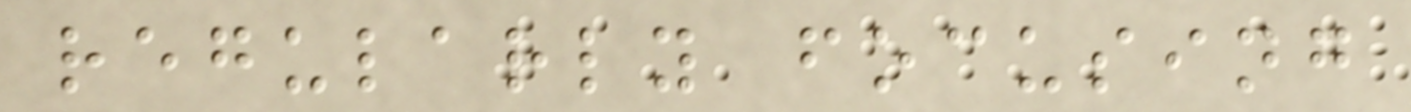regularly focusing
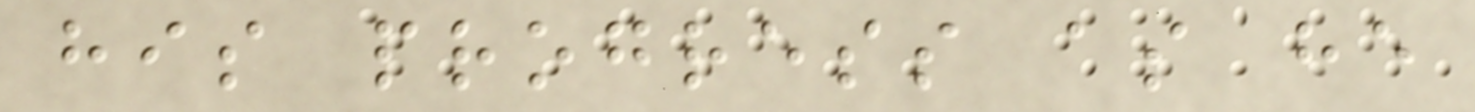his progress as he
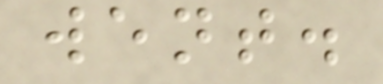went.
